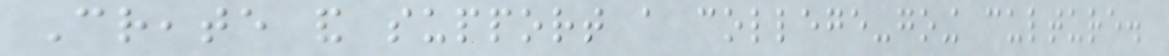Create and support a college-going culture.
